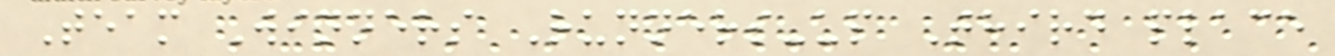Team Winners Runners-up Third place
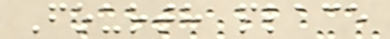Fourth place
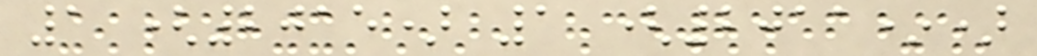1 (2015) 1 (2011*)
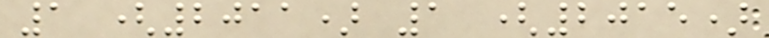1 (2011) 1 (2015)
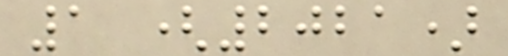1 (2021)
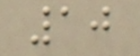10
